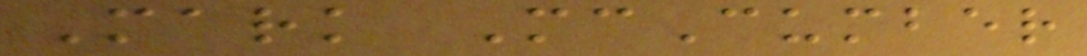Mark McCumber
